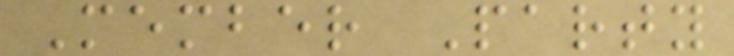Member Party
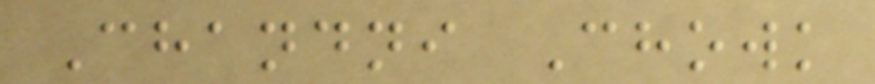Chandni Chowk
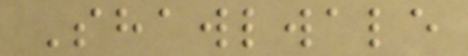Shawlwale
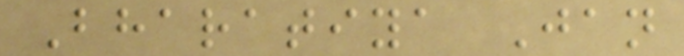Bharatiya Jan
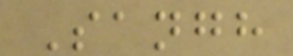Sangh
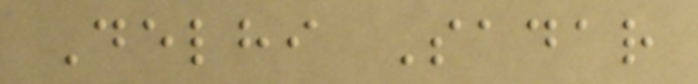Delhi Sadar
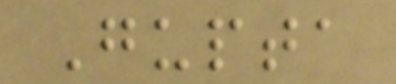Gupta
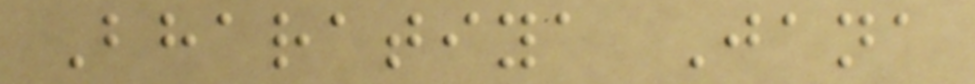Bharatiya Jana
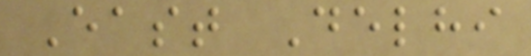East Delhi
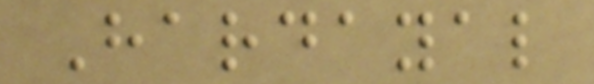Hardayal
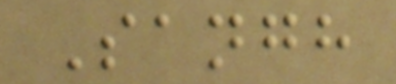Sangh
